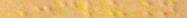Conclusion
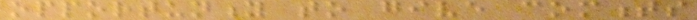opportunity to give comments
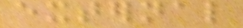external
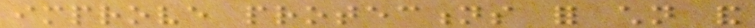improve protections for children and
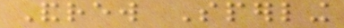Andrew Sperling
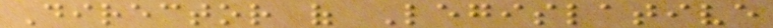Director of Legislative
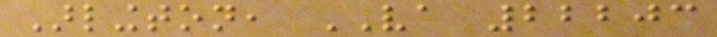Arlington, VA 22203
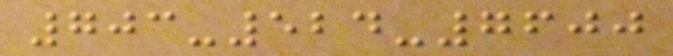703-524-7600
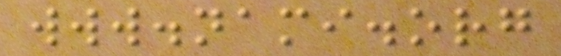www.nami.org
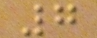7
